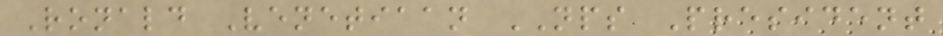Ronald Venetiaan NPS President
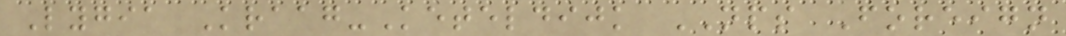Lygia Kraag-Keteldijk NPS Foreign
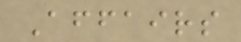Affairs
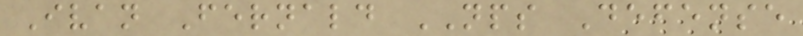Ivan Fernald NPS Defense
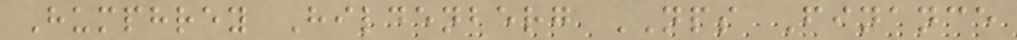Humphrey Hildenberg NPS Finance
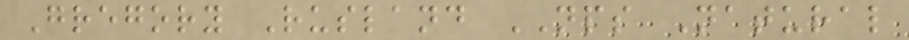Gregory Rusland NPS Natural
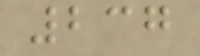237
